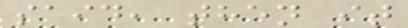said, then it
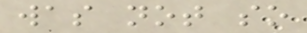was not so
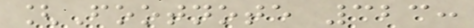[Footnote 323:
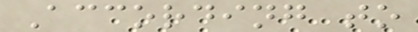According to
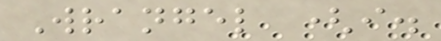Wrangel (i.
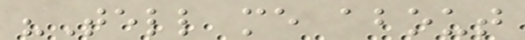"Tell me about
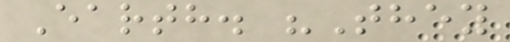Earth. "They
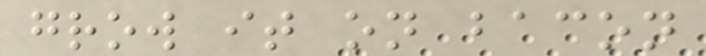grow it on bacon
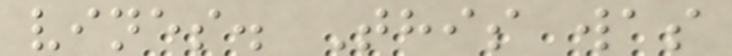vines. This was
